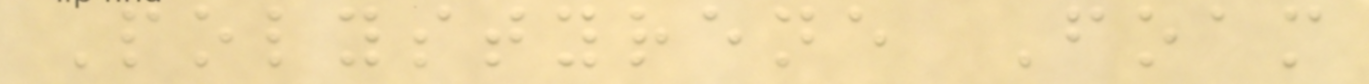Polystyrene Foam
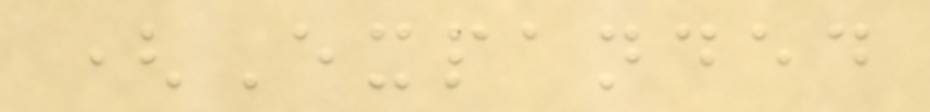(Expanded
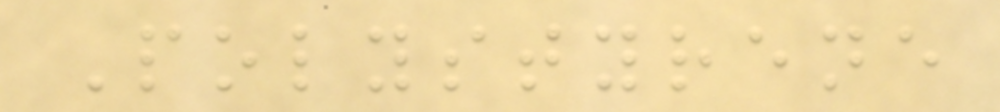Polystyrene
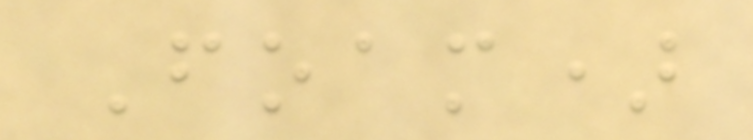Foam)
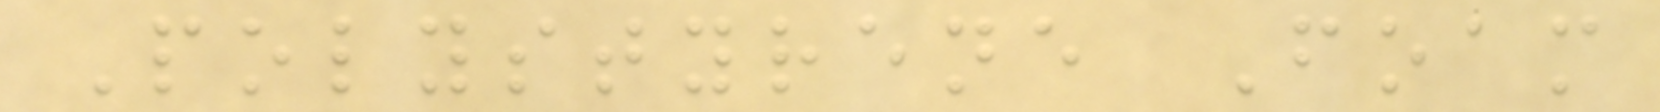Polystyrene Foam
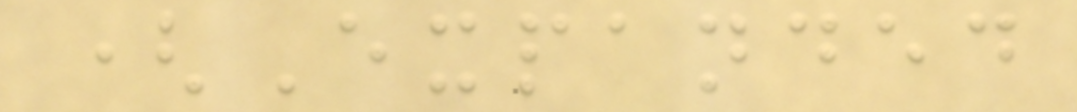(Expanded
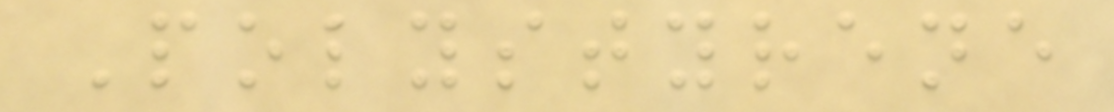Polystyrene
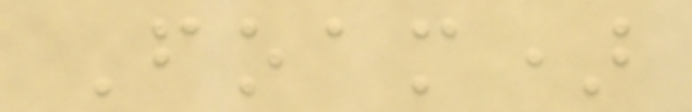Foam)
